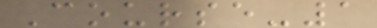Course-1
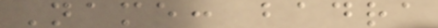Name: badra
